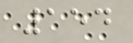154
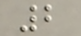2
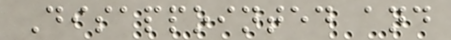Disappointed and
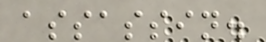assassin.
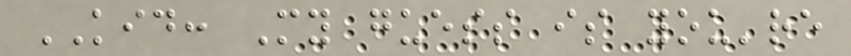KID: My guess is you're
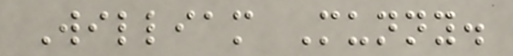William Munny.
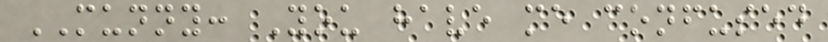MUNNY: You have me confused
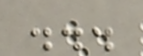...
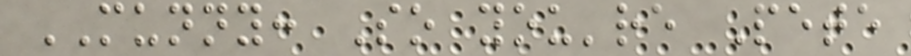MUNNY: So you're Pete
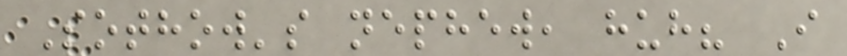Sothow's nephew, huh? I
